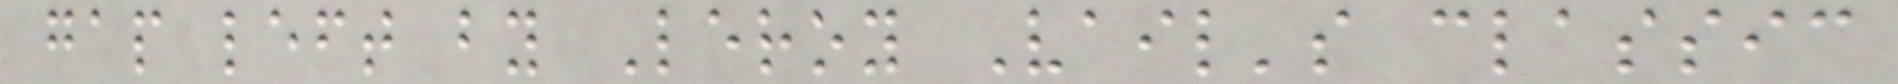gap left by Leroy Vail's classic
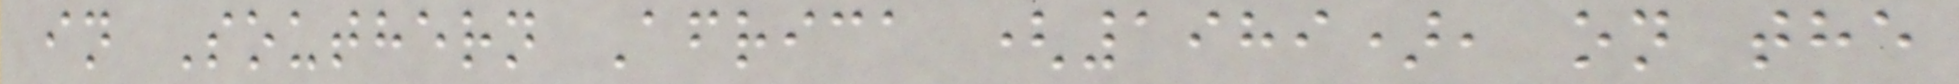in Southern Africa (1989), on the
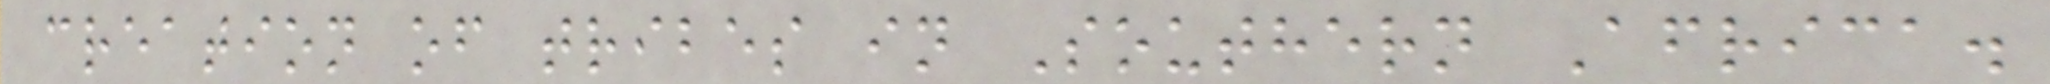creation of tribes in Southern Africa.
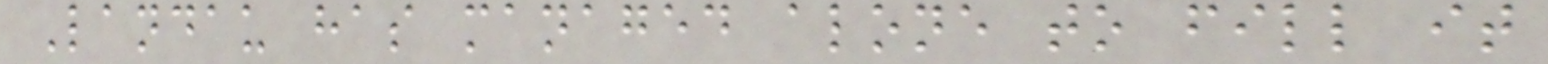Landau has managed alone to fill it
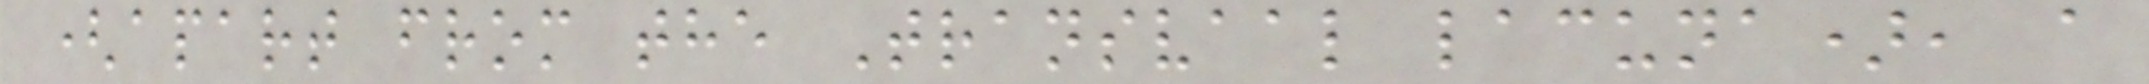(apart from the Transvaal lacuna), a
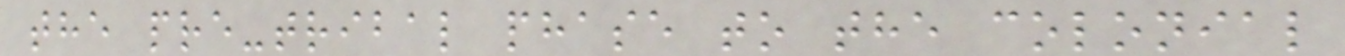the pre-tribal phase to the colonial
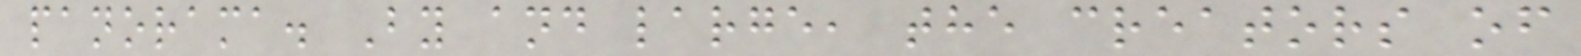panorama. By and large, the creators of
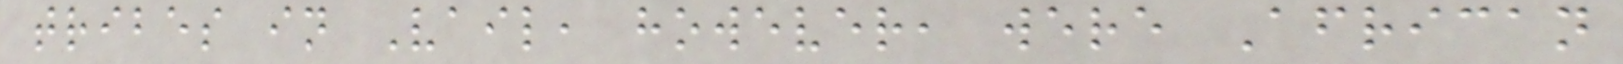tribes in Vail, however, were African
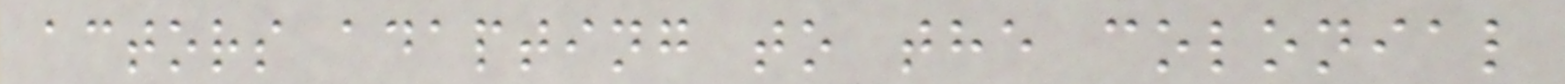actors adapting to the colonial
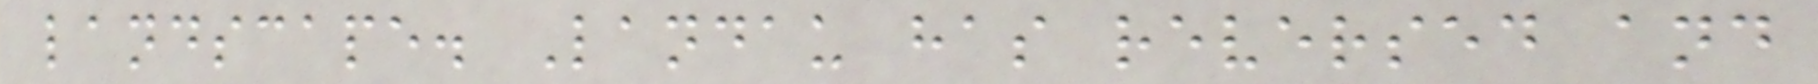landscape. Landau has reversed and
